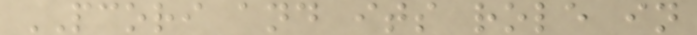PCORI and its role in
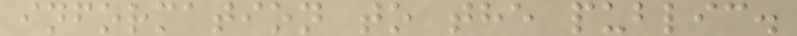information to the public.
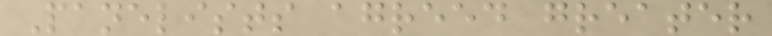Panelists agreed greater
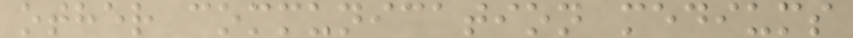other communication mediums
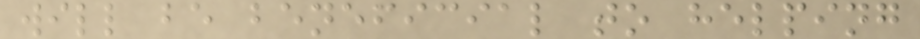will be beneficial to helping
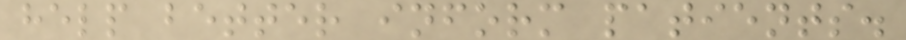help better inform patients.
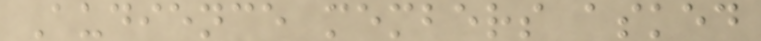Audience members asked
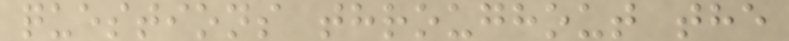questions throughout the
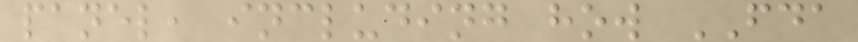panel, including how FDA
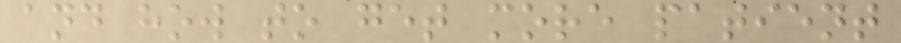and how to get more patient
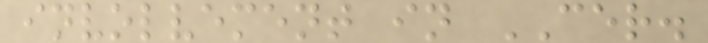involvement in CER.
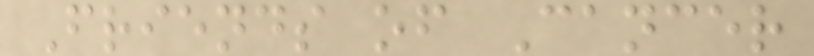Friends of Cancer
